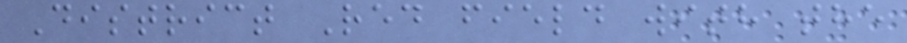District Red field with the
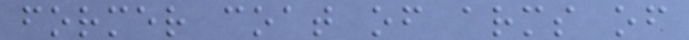former coat of arms of
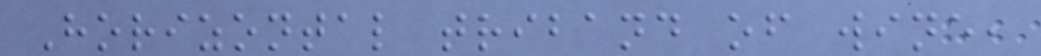Horizontal triband of wine,
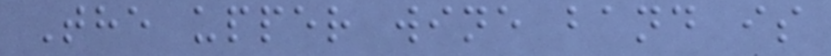The upper wine band is
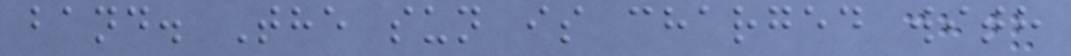band. The sun is charged with
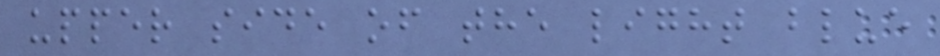upper side of the light blue
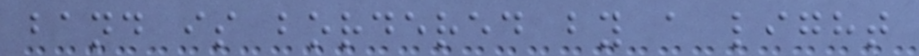band is bordered by a light
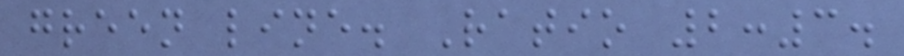green line. Ratio 2:3.
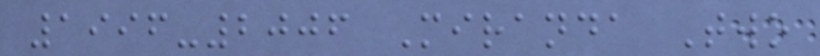1996-2006 Miranda Two
